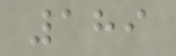189
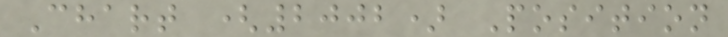Chart (2002) Position
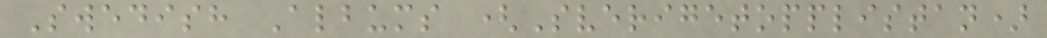Swedish Albums (Sverigetopplistan)
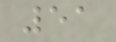51
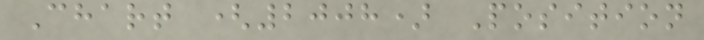Chart (2008) Position
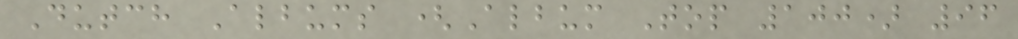Dutch Albums (Album Top 100) 96
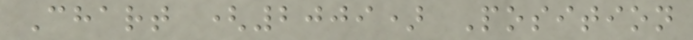Chart (2009) Position
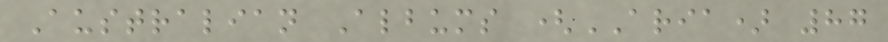Australian Albums (ARIA) 87
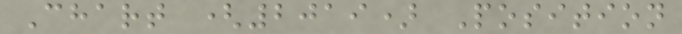Chart (2019) Position
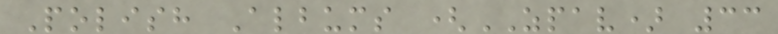Polish Albums (ZPAV) 33
